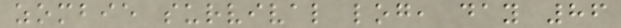zombie survival log, day 86
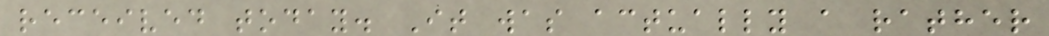received today. It was actually a rather
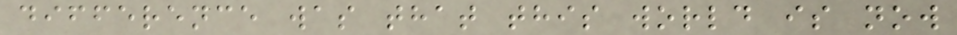difference was that this world is now
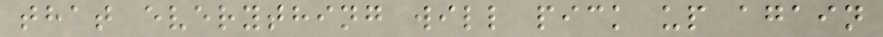that everything will pick up again
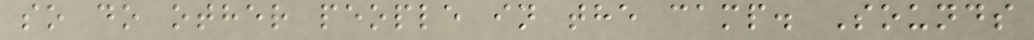so do other people in the camp. Sounds
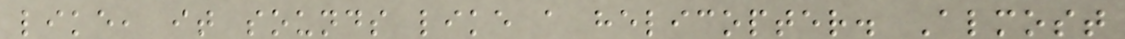like, it sounds like a helicopter. Almost
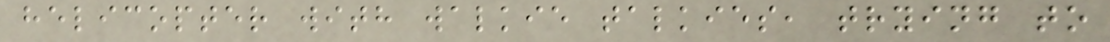helicopter with walkie talkies, trying to
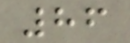86
